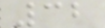32
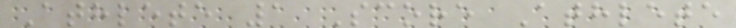Athlete 1 Score Athlete
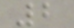2
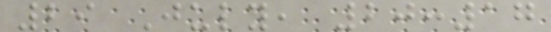29 July, 20:17
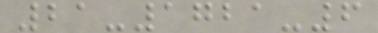21-1721-6
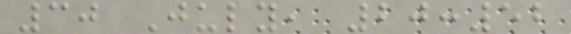30 July, 20:52
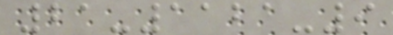21-1121-9
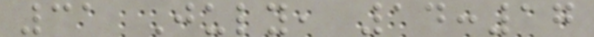31 July, 14:17
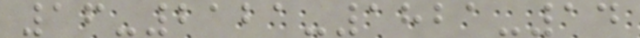16-2121-1821-14
